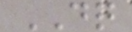DQ
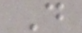D
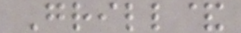Grill&
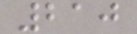210
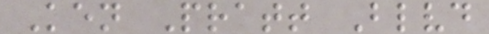Ken Pratt Blvd
